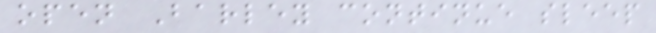open Barley continue sleep
